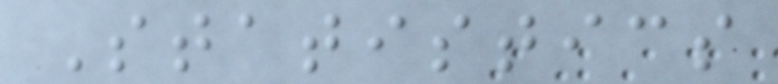Statistics
